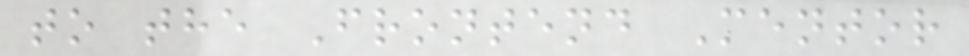to the Frontend Mentor
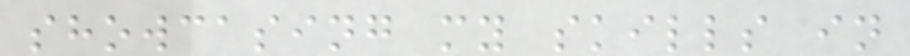showcasing my skills in
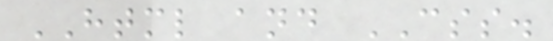HTML and CSS.
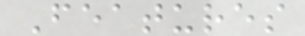Features
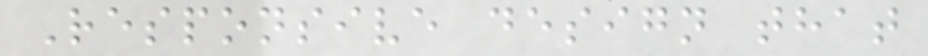Responsive design that
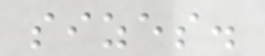sizes.
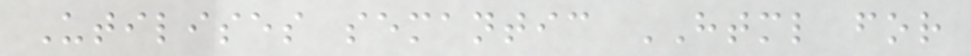Utilises semantic HTML for
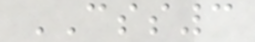CSS3
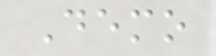Demo
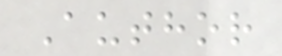Author
